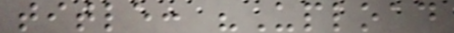title: "Upload
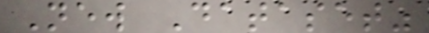New Dataset"
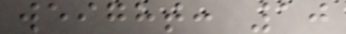weight: 10
